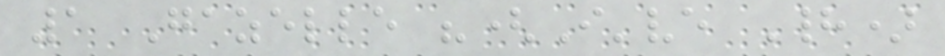1 Gazelle "(I've Had)
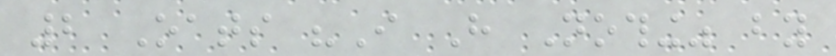2 Oats "I Have Nothing" by
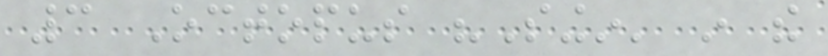3 Octopus "Singin' in the
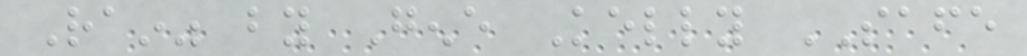Rain" by Gene Kelly SAFE
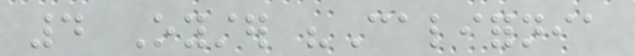4 Oyster "California
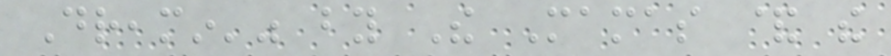Dreamin'" by The Mamas & the
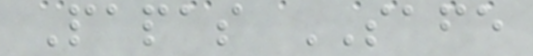Papas SAFE
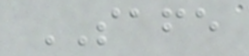SAFE
